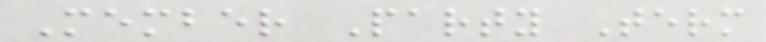Member Party Term
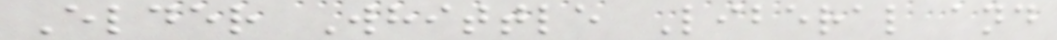Elder Whittle Liberal and
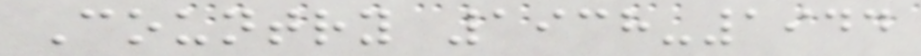Country 1938-1944
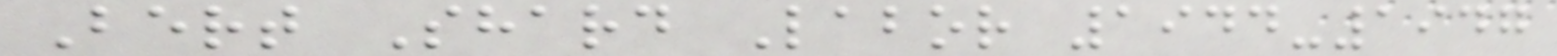Bert Shard Labor 1944-1947
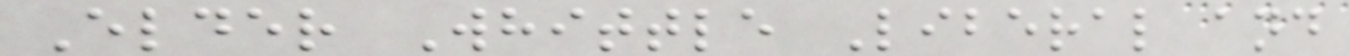Elder Whittle Liberal and
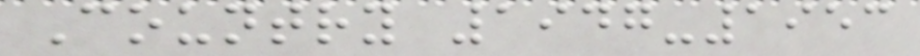Country 1947-1953
